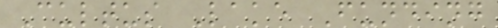Cultus Lake Funding
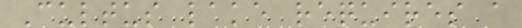Cultus lake requires a
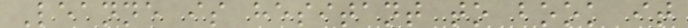Leanne is hesitant to book it
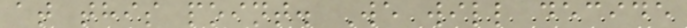at this point. We will decide
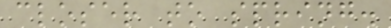closer to spring.
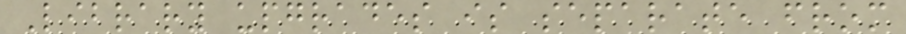Library upgrades is separate from
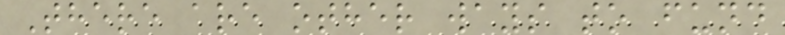There are other ways to fund
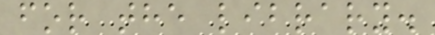for the library.
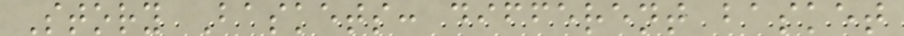Story Baskets: different basket
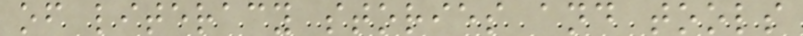of literacy stories and tools
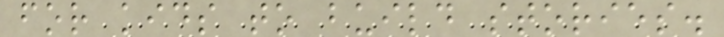for kids to build stories.
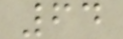64
